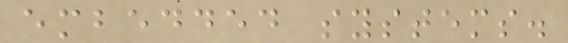embedded systems.
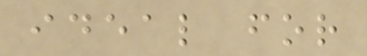ideal for
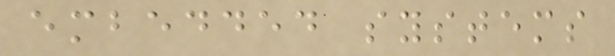embedded systems
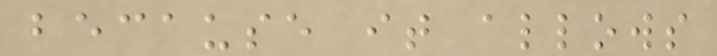because it allows
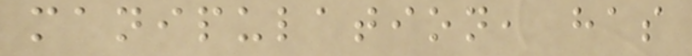manipulation, has
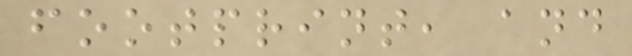footprint, and
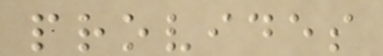provides
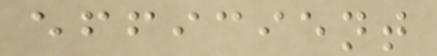efficient
